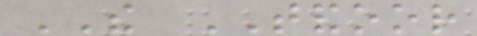THE TANDOOR
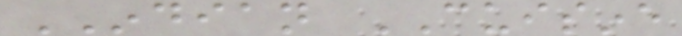INDIAN CUISINE
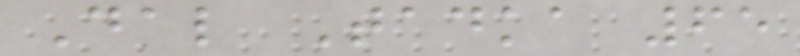Dal Tadka 65
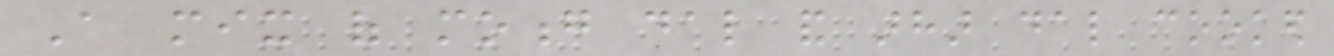A mix of moong dal and arhar dal cooked
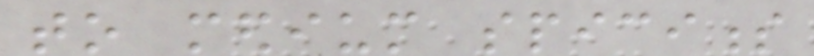to medium spiciness
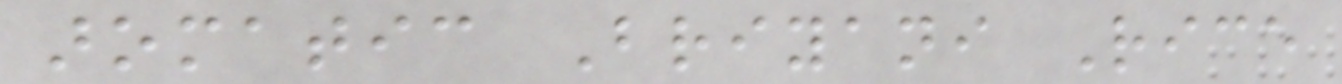aromatic Briyani Rice
